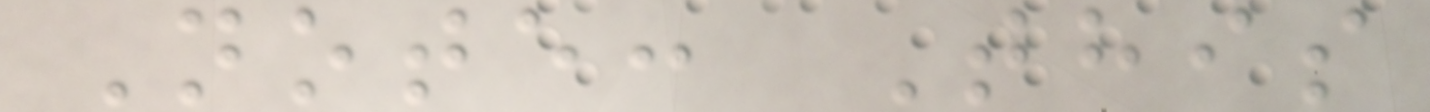Note: This
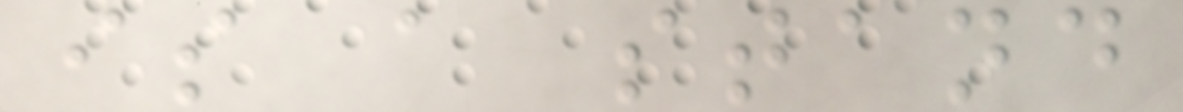is a stand
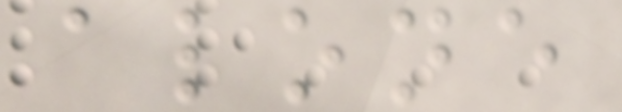alone
